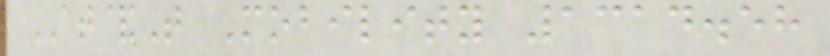AT&T Mobility 1314.58
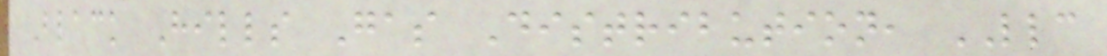Black Hills Gas Distribution, LLC
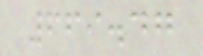669.47
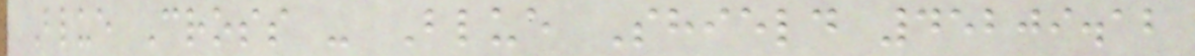Blue Cross - Blue Shield 45209.12
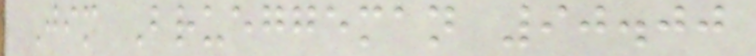Jim Brueggeman 90.00
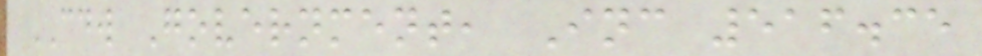CDW Government, Inc 516.35
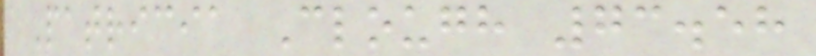Patricia Clough 73.58
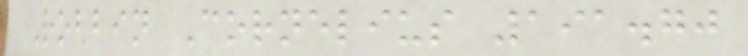Robbin Cornelius 191.70
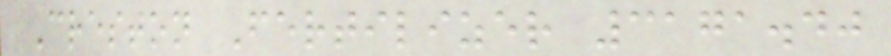Creston Fertilizer 3171.40
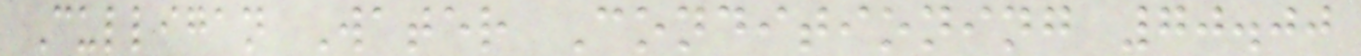Culligan Water Conditioning 70.00
